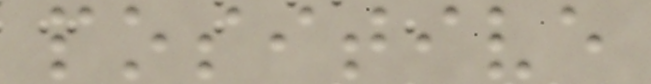positive
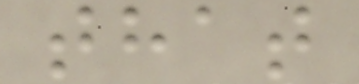that
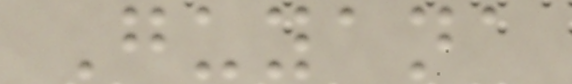Guyana
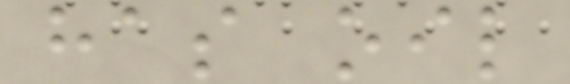has oil
